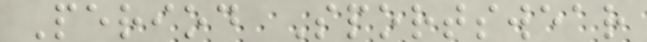Period Sportswear
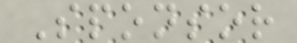Sponsor
